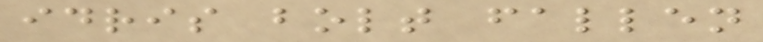idris bolt fallen
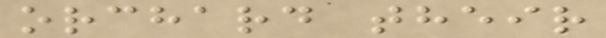orchard their
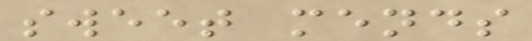sweet mends
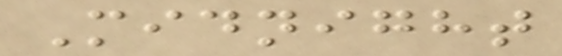Midnight
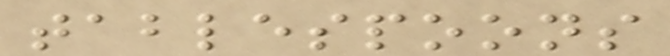tablespoons
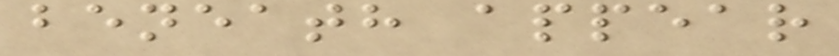beneath appear
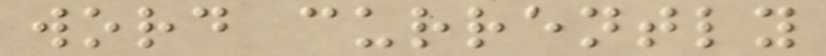word currently
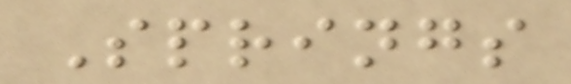Springs
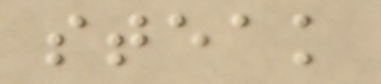steak
